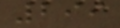299
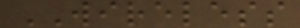WIRELESS
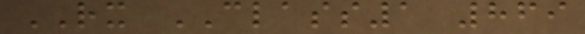RX CLASS1 869
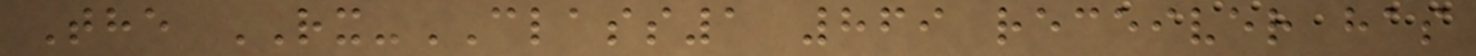The RX-CLASS1 869 receiver has
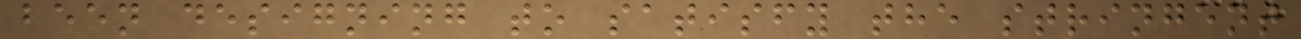been designing to satisfy the stringent
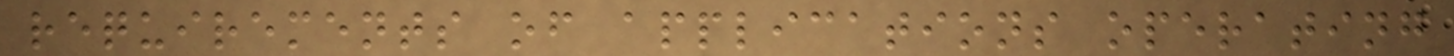requirements of applications operating
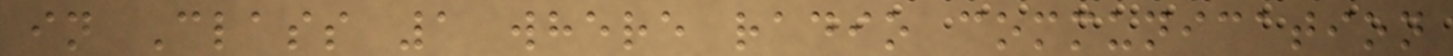in Class 1 where radio communication
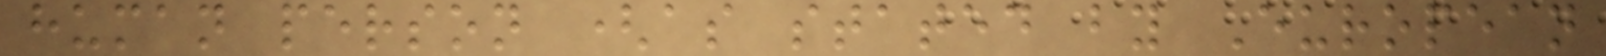human person (as stated by European
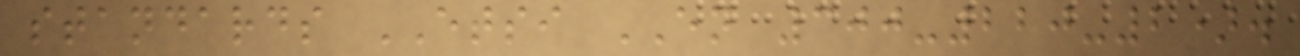standards ETSI EN 300-220-2).
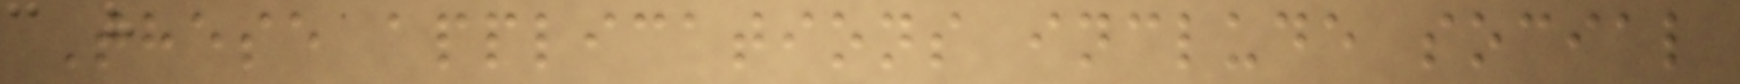These applications include social
